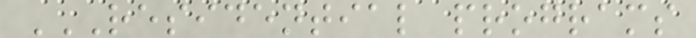RESIDENTIAL PROGRAMS
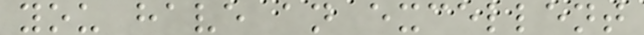you have an excellent
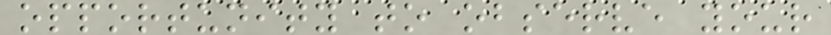opportunity to observe your
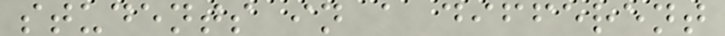students in a different
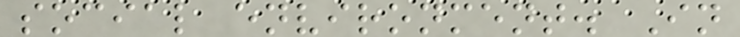social environment. In
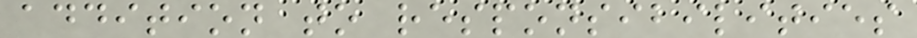addition to responsibilities
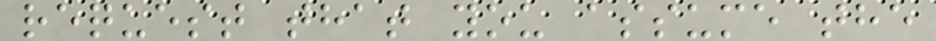request that you assume the
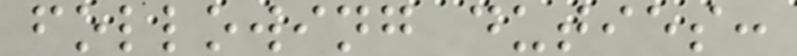following duties:
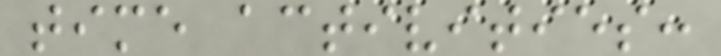time activities:
